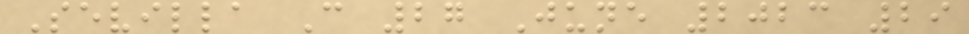Sevilla C 27 June 2023 29
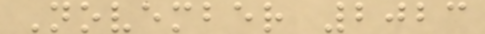November 2023
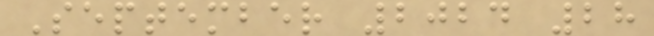September 2024 28
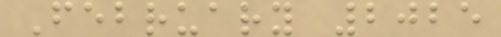February 2025
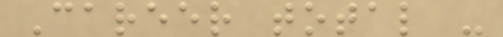Career total -
